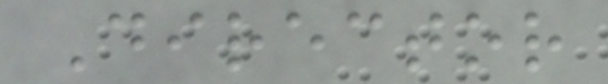Director
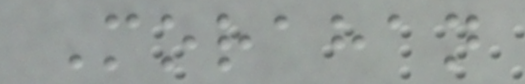Morahan
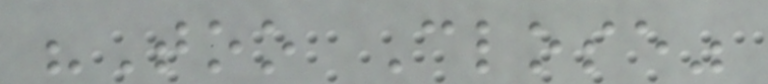"Too Close"
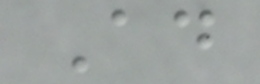Ad
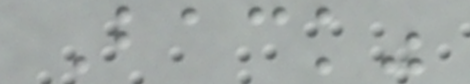Back"
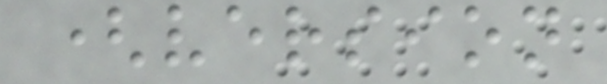(version
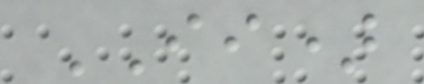II)
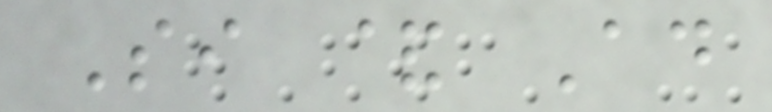Si & Ad
